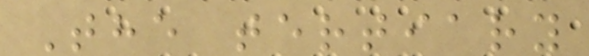The tertiary
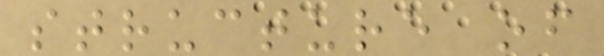structure of
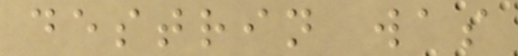destrin was
